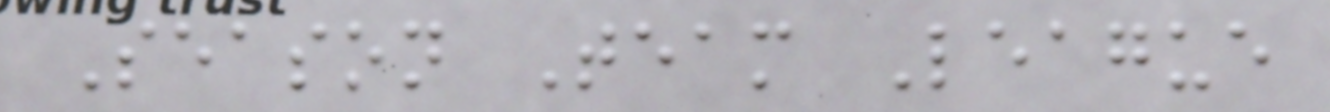Season Team League
